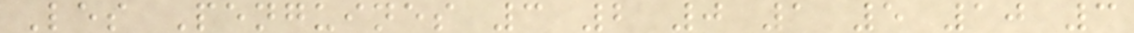Les Penguines 3 2 0 1 5 10 3
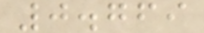0.769
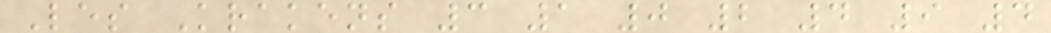Les Krakens 3 1 0 2 4 9 4
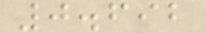0.692
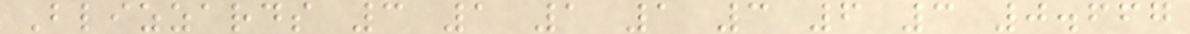Blizzards 3 1 1 1 3 6 3 0.667
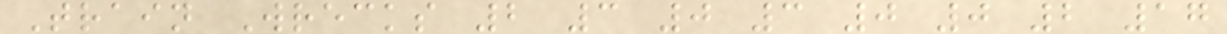Train Wrecks 2 3 0 3 0 0 2 17
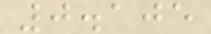0.105
